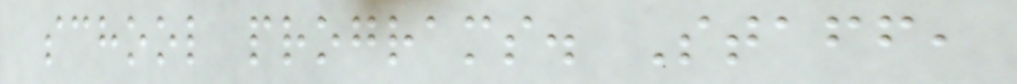school programs. Staff,
